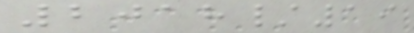2018/19
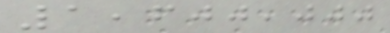1,600,000
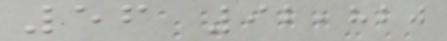56 92,820
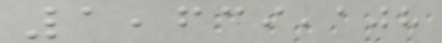1,639,108
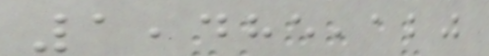1,485,120
